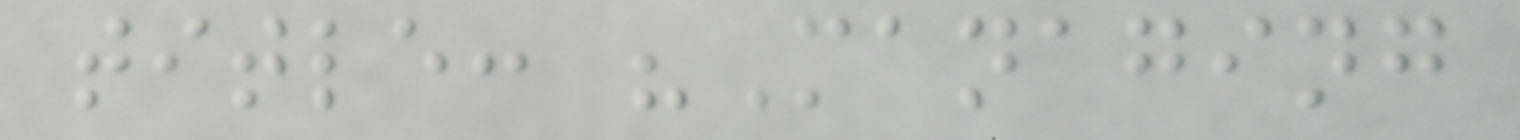title: "Managing
